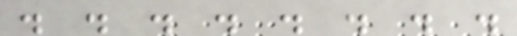. . . . . . . .
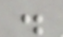.
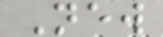New
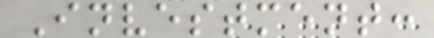Investment:
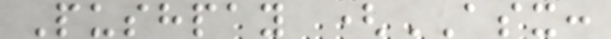Pushpay (ASX:
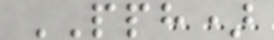PPH)
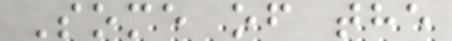Some of the
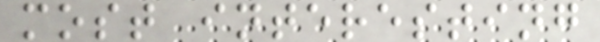most interesting
